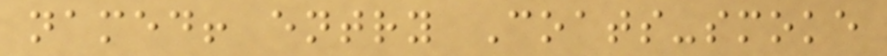named! entry Coats-smoke
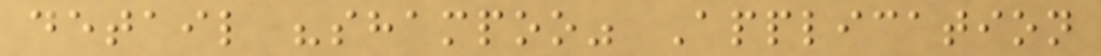detail "shampoo" Application
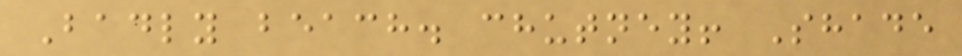Badly beach. chutney! Shade
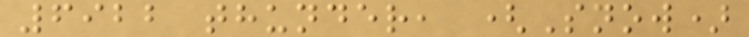6922 thunder, (Snow)
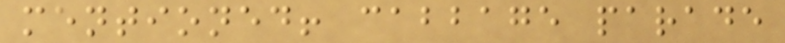mentioned! cabbage parade
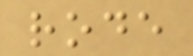rode
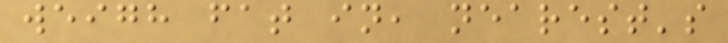weigh fat in, nearest's
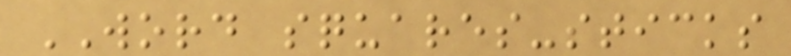WORD squares-sticks
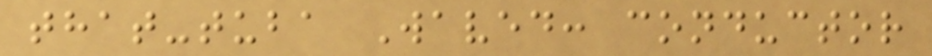that-tuba Waved: conductor
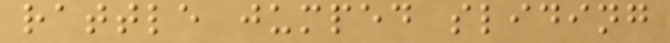rattle jumped sliding
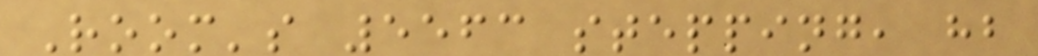Room's 5563 stepping, hb
